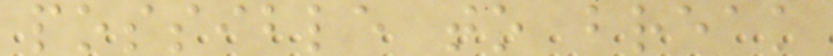possible to break
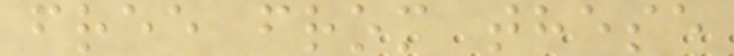free from these
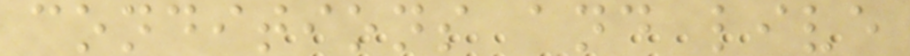conditions and live
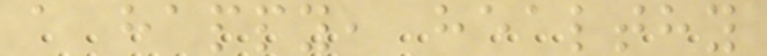a happy, healthy
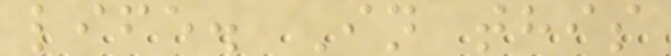life. In this
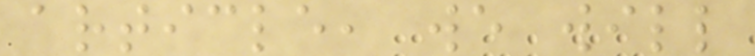article, we will
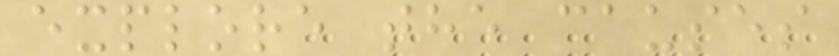explore the causes
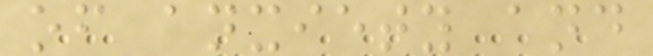of anxiety and
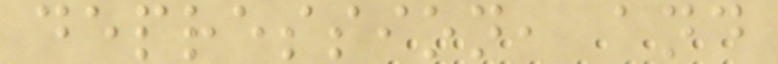depression, and
